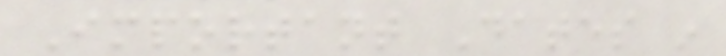Important Dates in
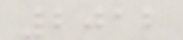2012
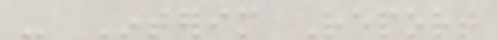- Interim Report
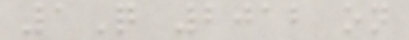1Q 2012 on
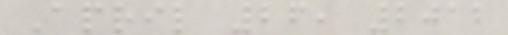April 26, 2012
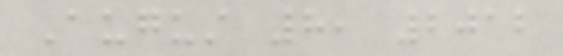August 8, 2012
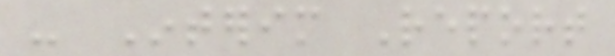- Interim Report
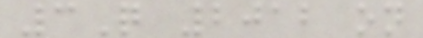3Q 2012 on
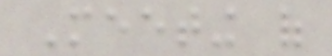Meeting of
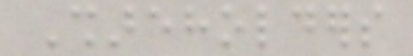Shareholders
